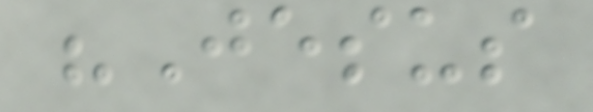"Jesus
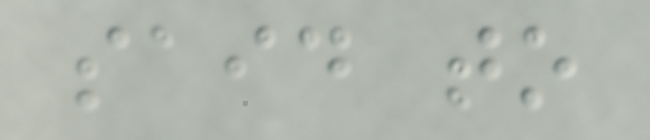said to
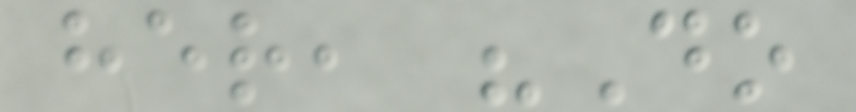her, "Do
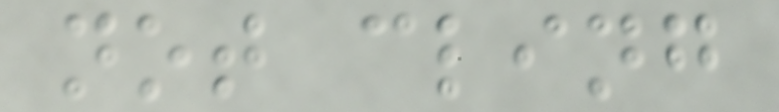not cling
